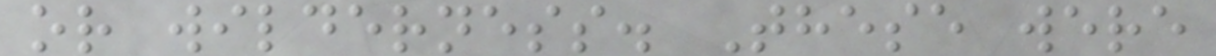or wilderness. These were
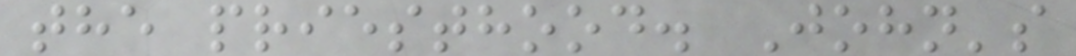the priesthood. John's
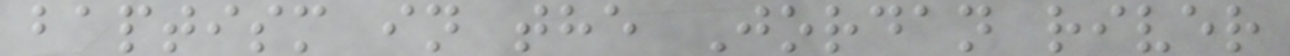baptism in the Jordan river
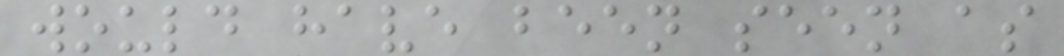would have been seen as
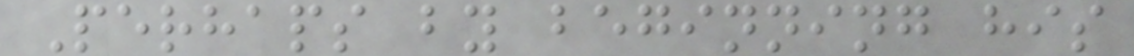Perhaps by beginning his
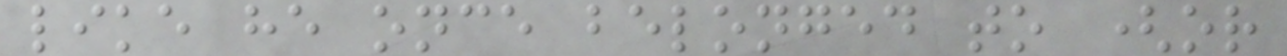like he once belonged to (or
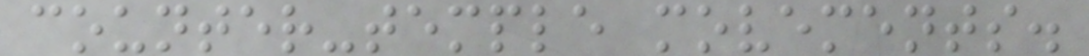counter-temple movements.
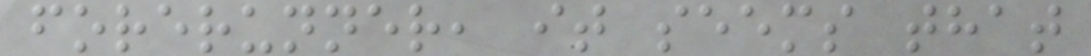forerunner, it seems that
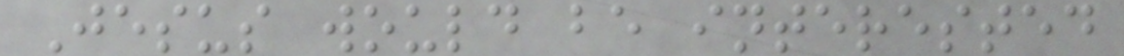Jesus would be interested
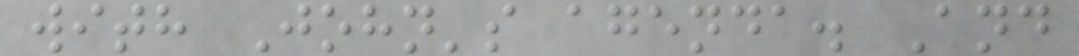with John's agenda. And
